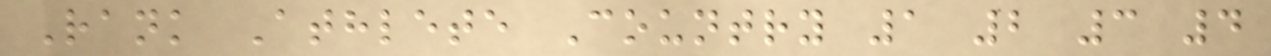Rank Athlete Country 1 2 3 4
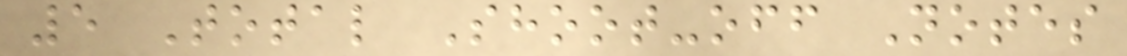5 Total Shoot-off Notes
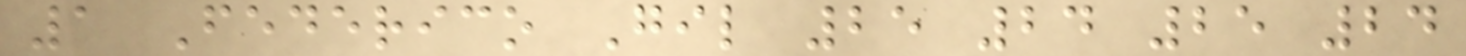1 Federico Gil 25 24 25 24
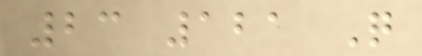23 121 Q
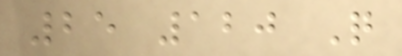25 120 Q
